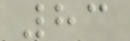83
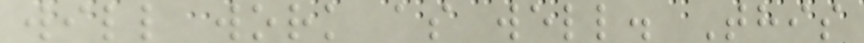will work as well. This
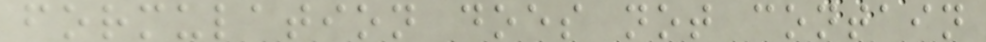formulation does not contain
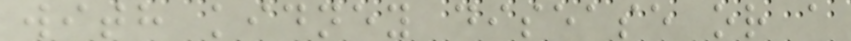with kidney disease or a
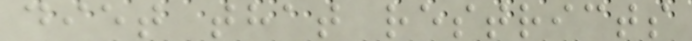diet that restricts
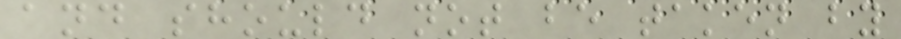and should not be taken by
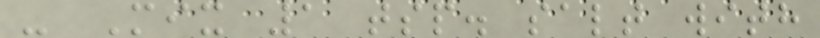- Mix 1 tsp. salt with
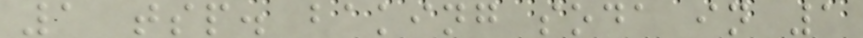1 tsp. baking soda in 1
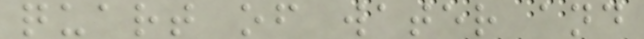quart of water and
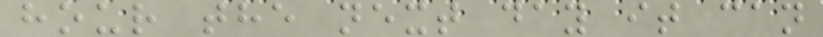hour the next day it can
